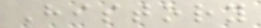History
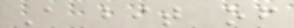A bit of
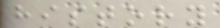history
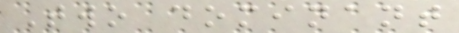Two dominant
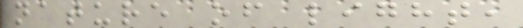nature of light,
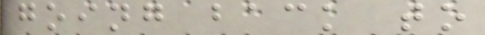going back to
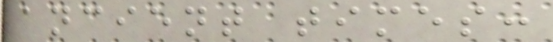ancient times:
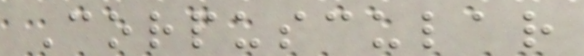Corpuscular
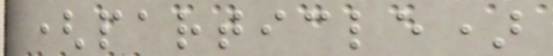(particle)
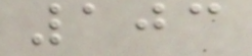103
